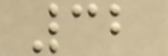32
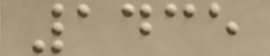1435
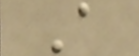A
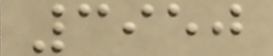3950
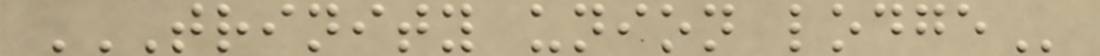TRINITY UNION LODGE
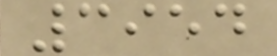3954
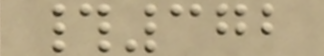#372
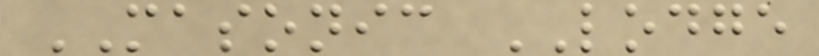MASONIC LODGE
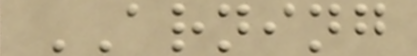ARNING
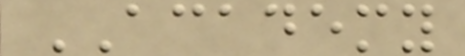ACADEMY
